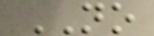NO
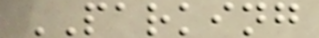PARKING
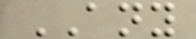ANY
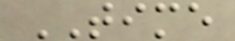TIME
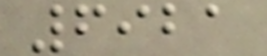6921
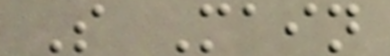S Main
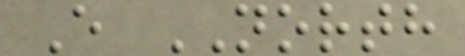E NORTH
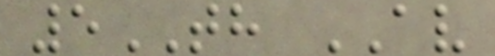5TH AV
